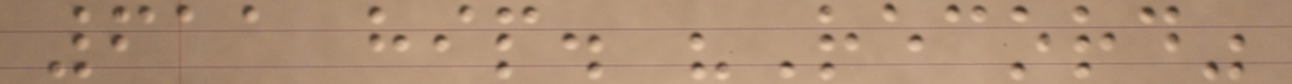611 hip. "Record"
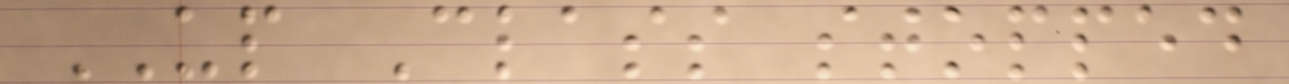UP Class stopped
